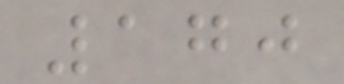170
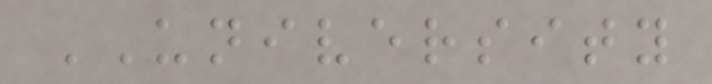UNIVERSITY
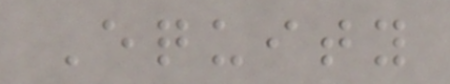Equity
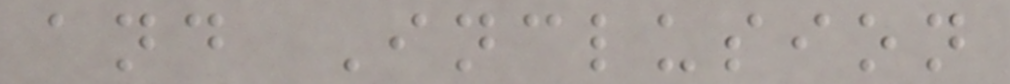and Inclusion
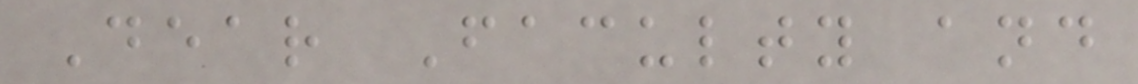Dear Faculty and
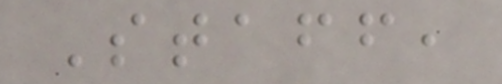Staff,
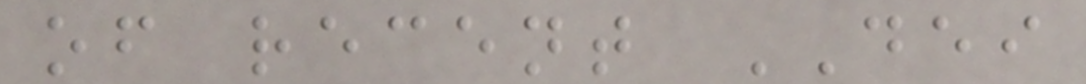of recent DEI
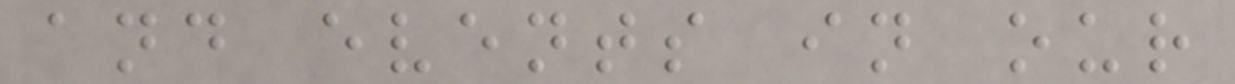and events in our
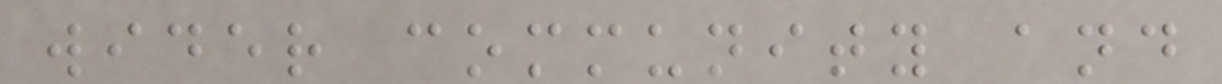wider community and
